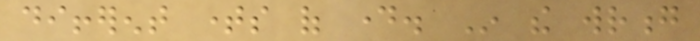different times of day. In the wrong
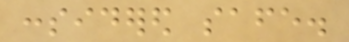considered safe.
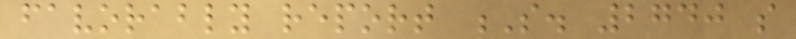favorably report S. 2740 so
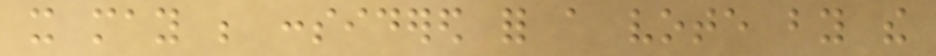it may be considered for a vote by the
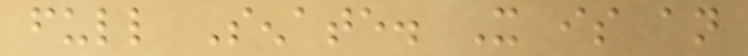full Senate. It is an
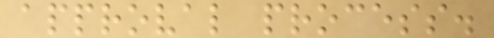approval process.
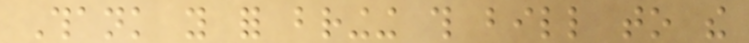Thank you for bringing this bill to the
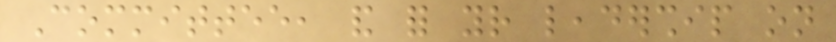Committee, and for your leadership on
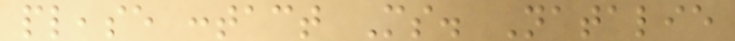please contact Ms. Natalie
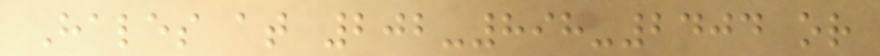Hales at 202-898-2404 or
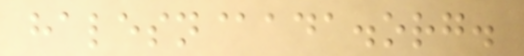halesn@ada.org.
